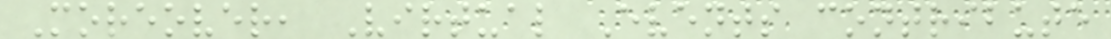Moreover, Virtual Events contribute
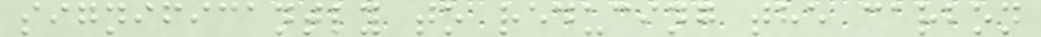significantly to reducing the carbon
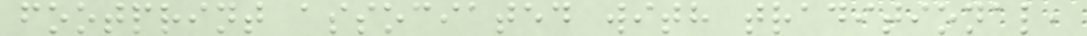footprint associated with traditional,
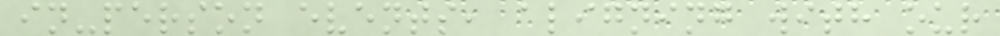in-person events, aligning with our
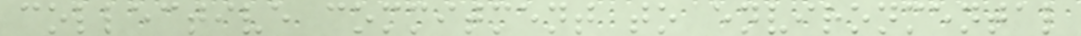collective commitment to environmental
